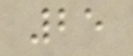25
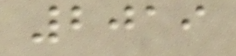2019
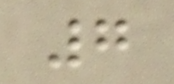7
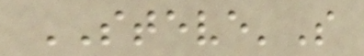STEVE'S
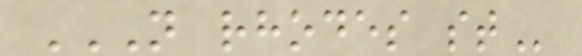N RHODES ST
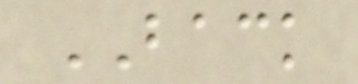BACK
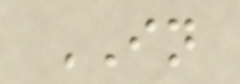IN
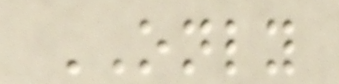ONLY
